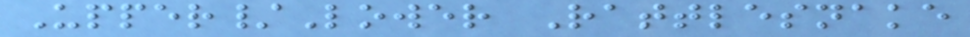Upper/Lower Rattlesnake
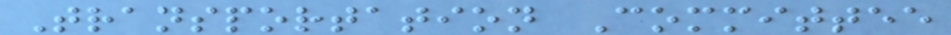Transportation Committee
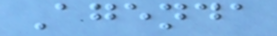Agenda
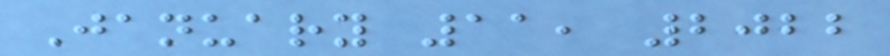January 11, 2022
